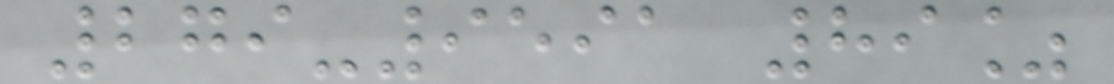279-9591 89%
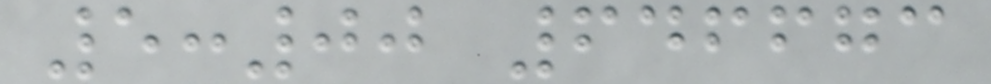5:00 646673
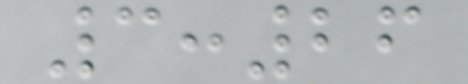3:26
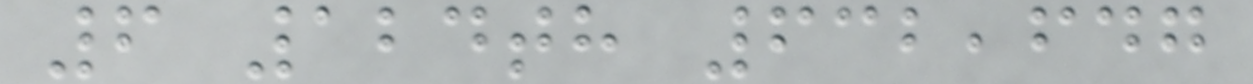6 124th 632,647
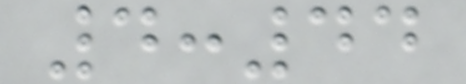4:44
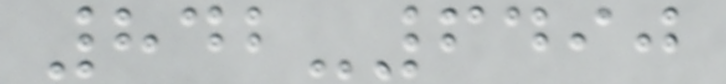842-6490
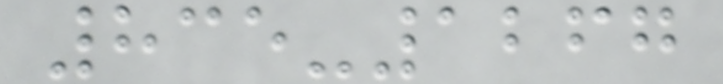835-1267
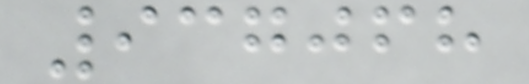937068
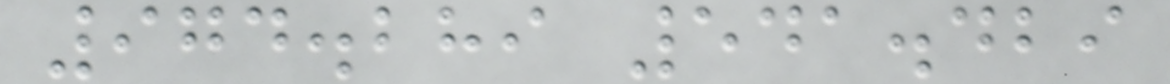974.289 541.429
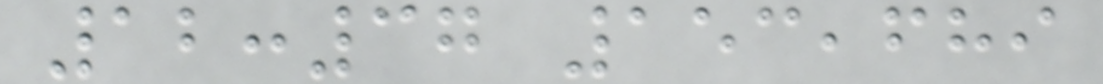12:37 153,689
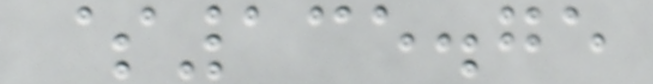$135.75
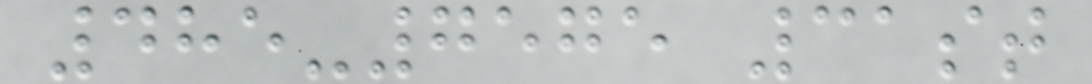485-7575 31st
